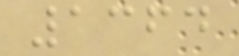1364
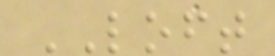LOFT
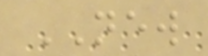NEW
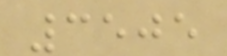3505
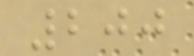200
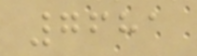7681
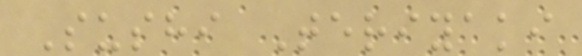Sushi Teriyaki
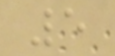5
